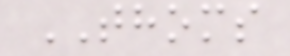THOMS
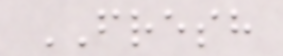FRESH
